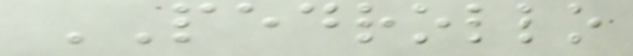PEDROLLO
